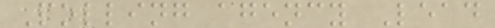Polling agency Lead
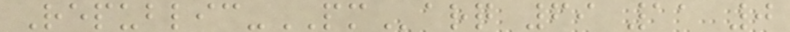Republic-PMarq 69 11 0
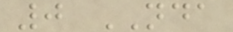0 NDA
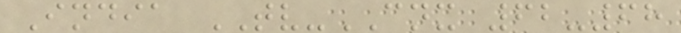India TV-CNX 62-68
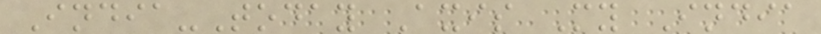India-Today Axis My India
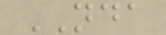NDA
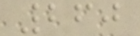260
